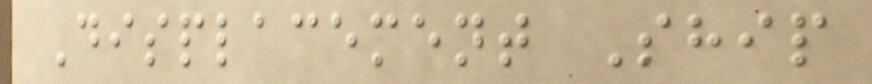Displacement Ship
